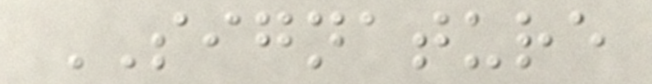SIGNATURE
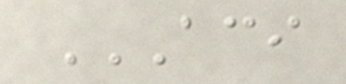ACI
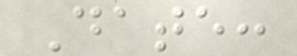Date:
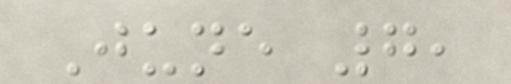June 7,
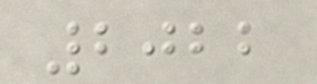2022
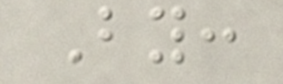By:
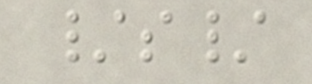/s/
